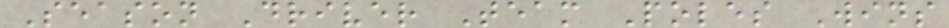Season Driver Team Poles Wins
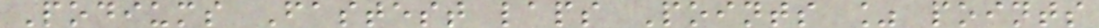Podiums Fastest laps Points % points
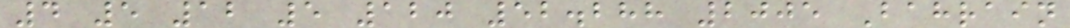4 5 12 5 120 52.288 2005 Bahrain
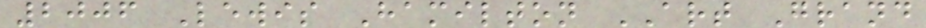2006 Lewis Hamilton ART Grand
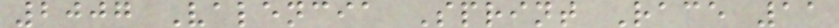2007 Valencia Sprint Race 11
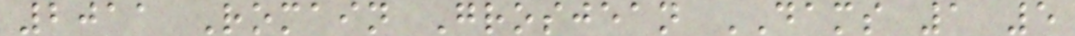2011 Romain Grosjean DAMS 1 5
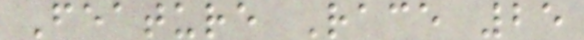Feature Race 25
